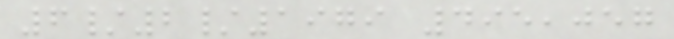6/2/1979 495,057
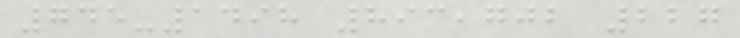745-1498 893,702 227
